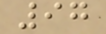97
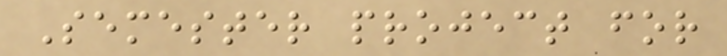Semester project for
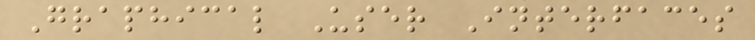Graphical User Interfaces
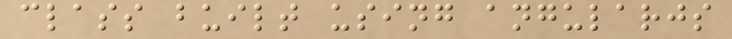class built using angularjs
